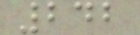242
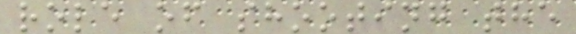role of shooting the
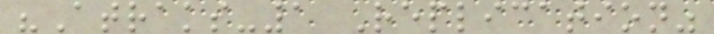"Atraks-1 Replication"
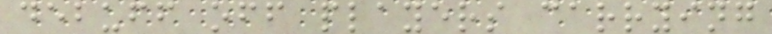debuff off players carrying
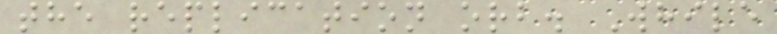the replication orb. While
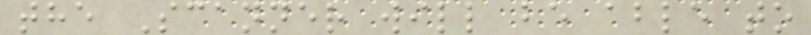the Scanner will be able to
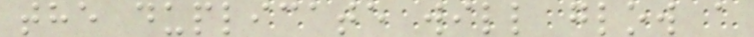the duplicate will glow a
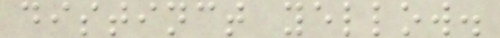distinct yellow.
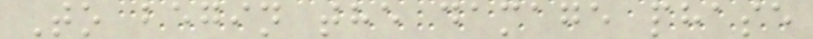To begin the damage phase
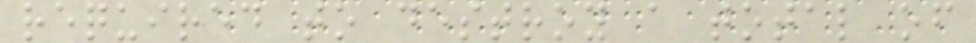required to destroy a total of
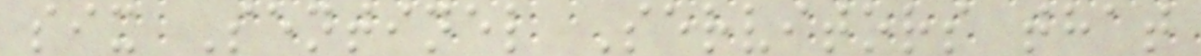six Sentinel Servitors that
